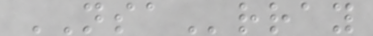NSArray
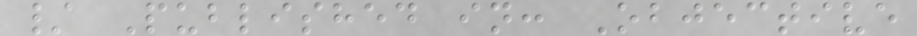/ Published in: Objective
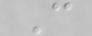C
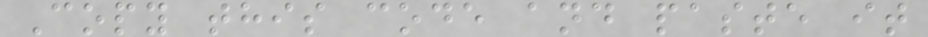Copy this code and paste it
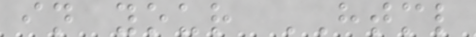in your HTML
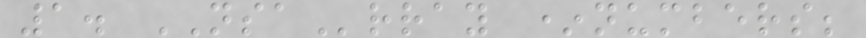1. NSArray *numbers;
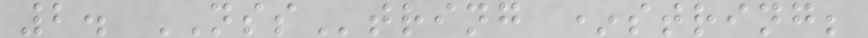2. NSString *string;
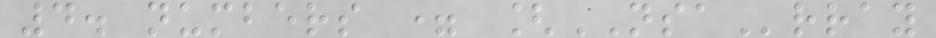4. numbers = [NSArray
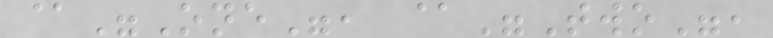@"One", @"Two",
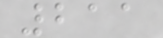211
